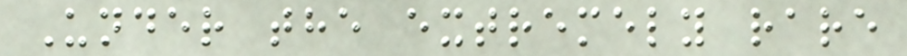Under the extremely rare
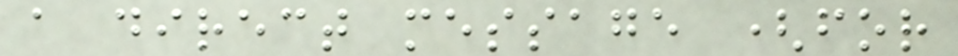a direct message (for
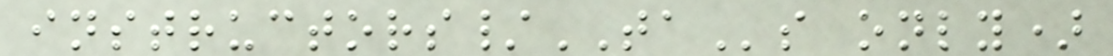instructors/TAs only)
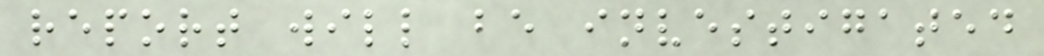report will be investigated
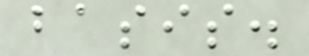basis.
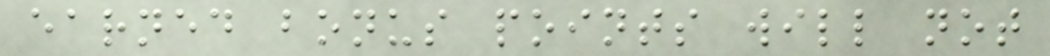earned bonus points will not
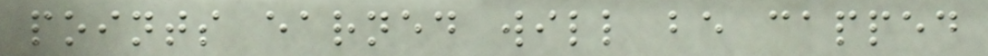points earned will be capped
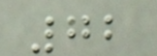72
